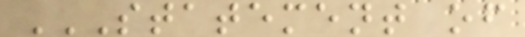STATEMENT OF
